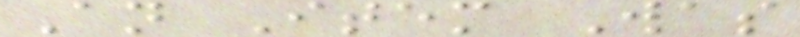An Item Was
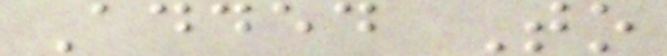Added To
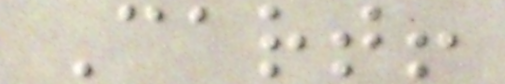Cart!
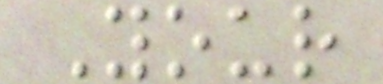Your
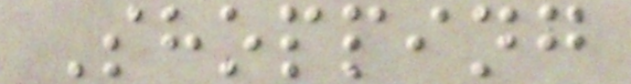Shopping
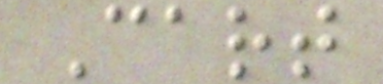Cart
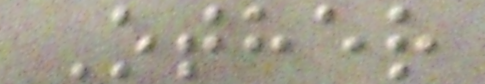Other
